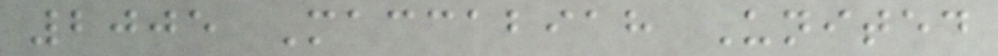2005 Maccabiah United
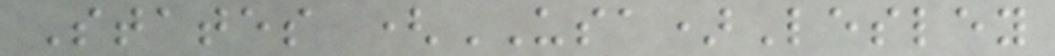States (USA)Lesley
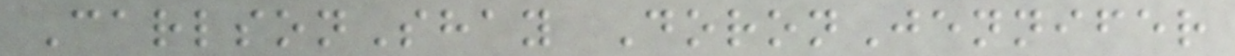CarlsonShay DoronJennifer
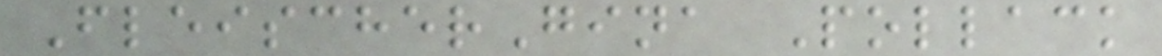FleischerGina Pollack
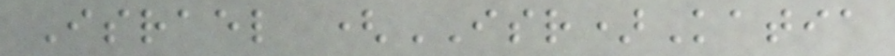Israel (ISR)Katia
